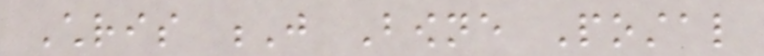Chris J Bowne Postal
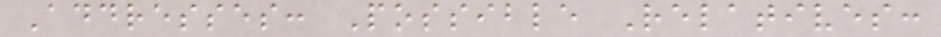Addresses: Possible Relatives:
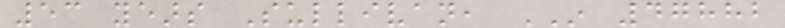53 years Sullivan, IN 47882
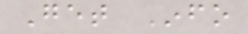Get Info
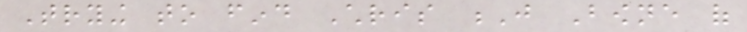Trying to find Chris J Bowne of
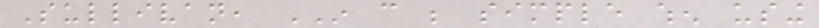Sullivan, IN can be simple when using
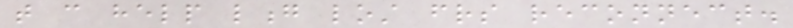that can help long lost friends reconnect.
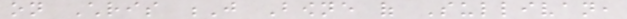on Chris J Bowne of Sullivan,
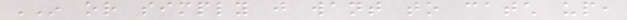IN or simply just want to catch up,
